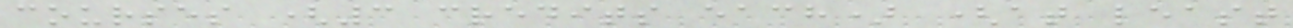courses (3 credits each) (at least
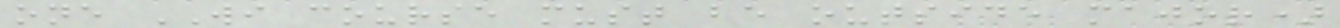one WI course must be outside major)
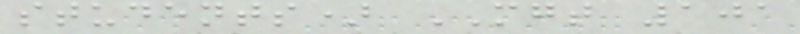students) MGT 101
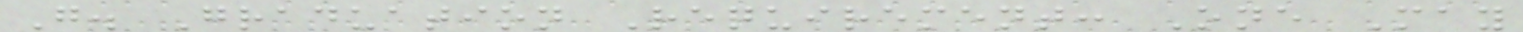G. Graduation Requirement: One May
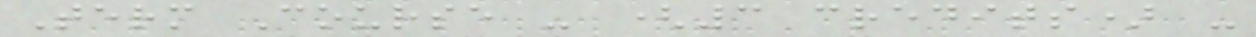Term Course - (3 credits) -
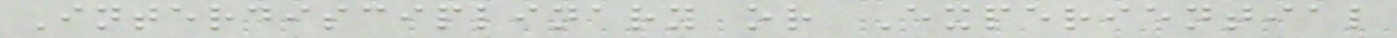Interdisciplinary or Experiential
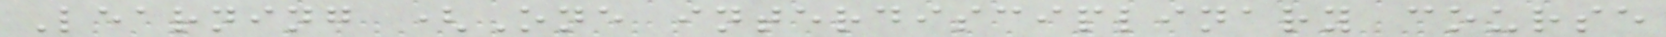Learning (One interdisciplinary course
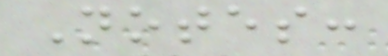Notes:
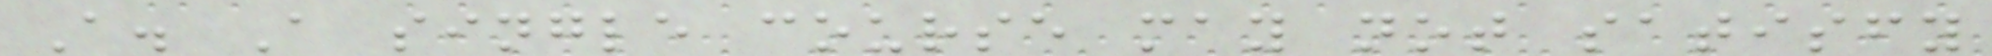A. A single course may not satisfy
